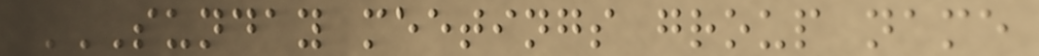SUNDAY MEETINGS GROUP NAME
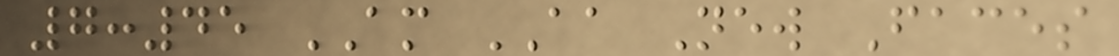7:45 AM AA New Faces
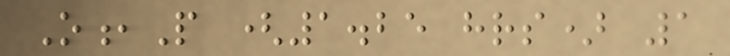O,P (1.25 hrs) 1
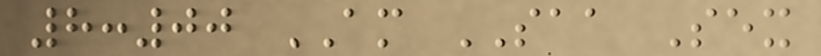8:00 AM SAA Sex
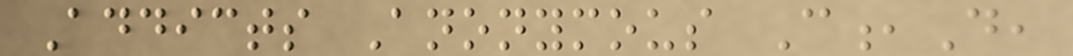Addicts Anonymous C,D,
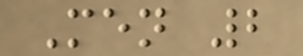Men 2
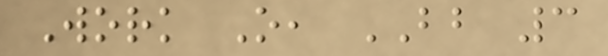Work O, BB 3
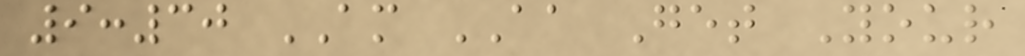9:30 AM AA Get Your
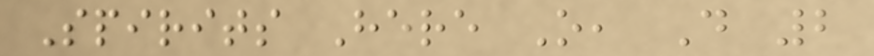Spirits Here O, D 2
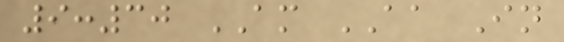9:30 AM AA In
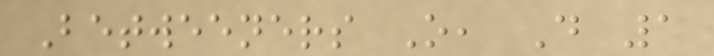Betweeners O, D 1
